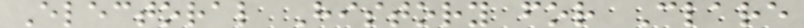Electoral History for Clare
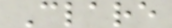Clare
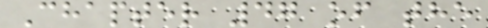Chapter 47 of the
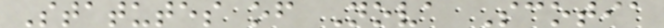Statutes of Nova Scotia
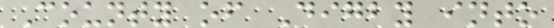County of Digby into
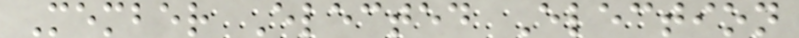Member Elected Election
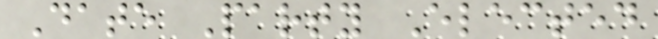Date Party Elected
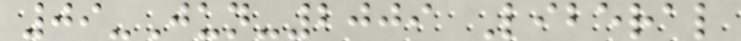09-Jun-2009 Liberal
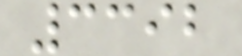3392
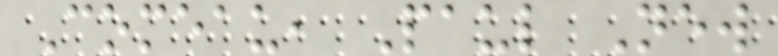Comeau, Paul New
